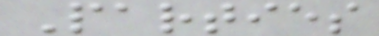Parties
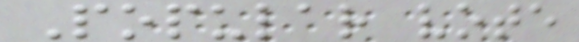Popular vote
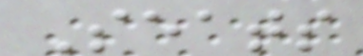Seats
